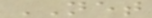NET
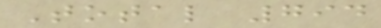Total 794
